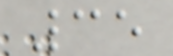35
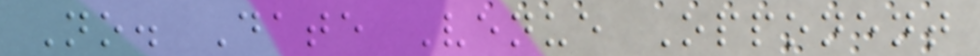No. Date Venue Opponent
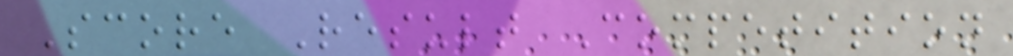Score Result Competition
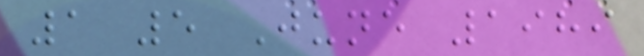1 5 June 1989
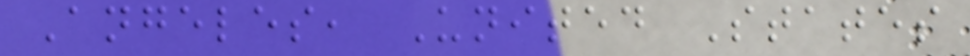Angeles, United States
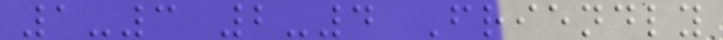1-3 2-4 Friendly
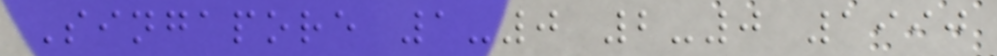Singapore 1-0 2-0 1990
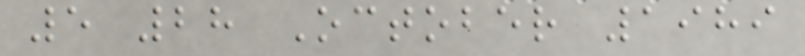5 28 October 1989
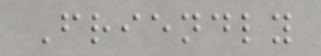Friendly
